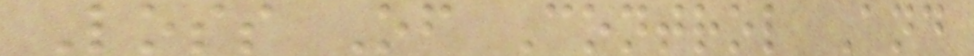Loss Of Control And
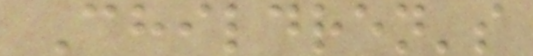Children's
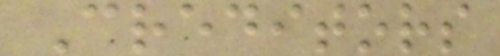Creditors
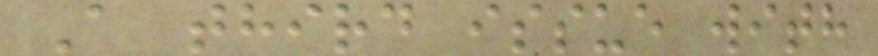A third issue with
